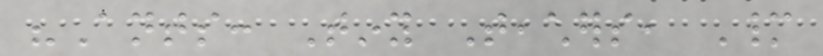"Ants: Tiny Teachers, Many
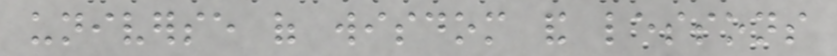universe of wisdom and lessons
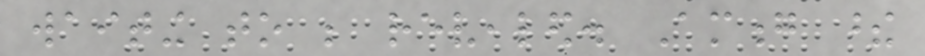waiting to be revealed. Among these
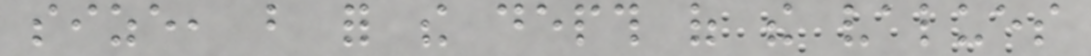size, but for the depth of the values
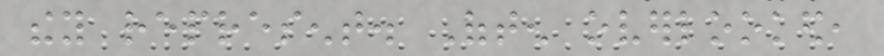they represent. Often overlooked,
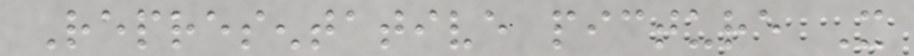Representative picture It
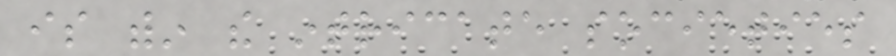is within the intricate societies
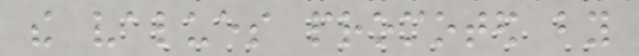the values promoted by
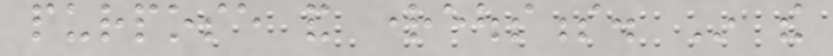purpose and righteousness. In the
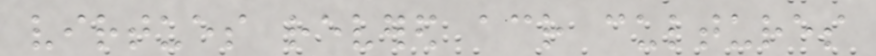virtues revered across cultures
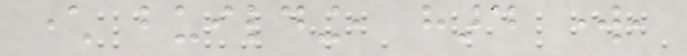character building, hard work,
